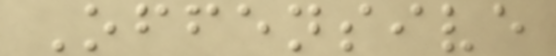Offensive
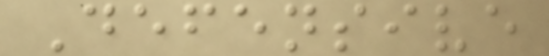Defensive
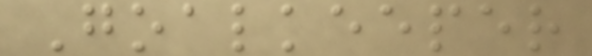Goalkeeper
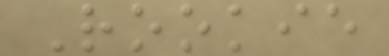Rookie
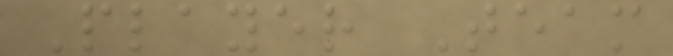Player Team
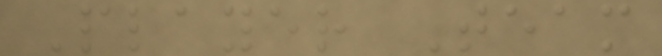Player Team
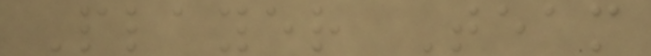Player Team
